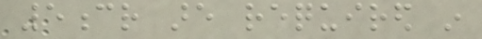5cr are required in
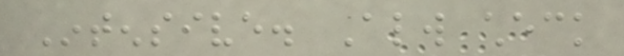Intensive. Always check
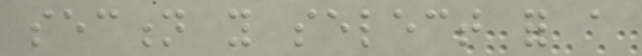section you select for a
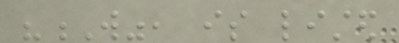"W", is listed
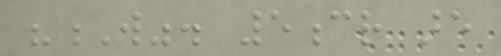"W". 5cr are
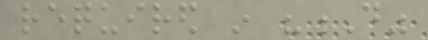required in "D"
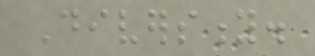Diversity.
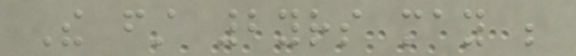The first 2yrs may be
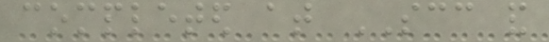completed at SCC and
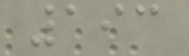193
